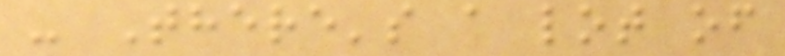- There's a lot of
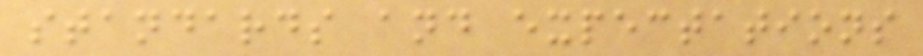standards and expectations
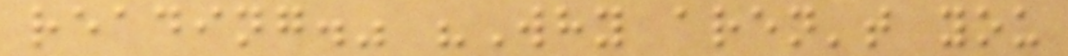reading." "Why aren't you
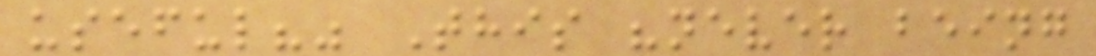useful?" This "never being
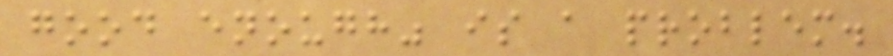good enough" is a problem.
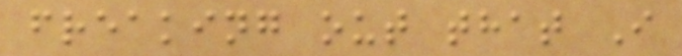freaking out that I
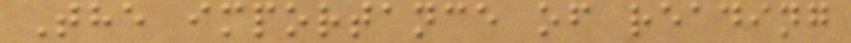The importance of reading
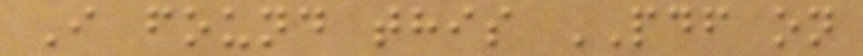I found this PDF on
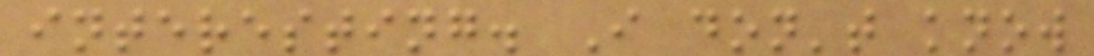interesting. I don't know
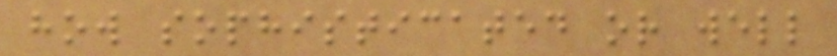how sophisticated or well
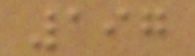197
